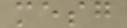mesg
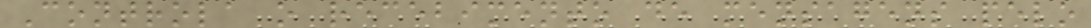Controla o recebimento de mensagens pelo
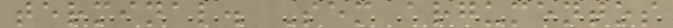terminal. Sem argumentos
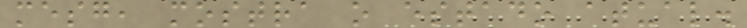mesg, mostra o estado atual.
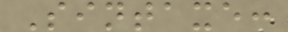Sintaxe:
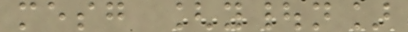mesg [y|n]
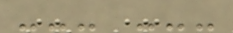--- ---
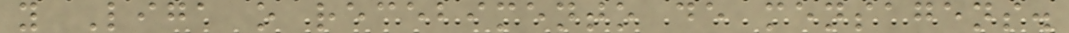y Liga o recebimento de mensagens.
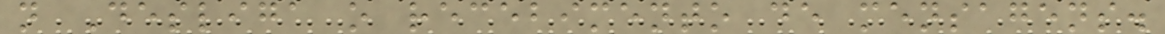n Desliga o recebimento de mensagens.
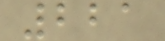221
